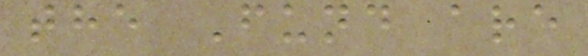the Fund are
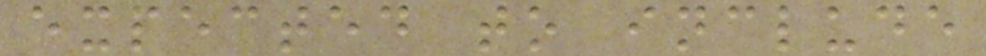expected to include
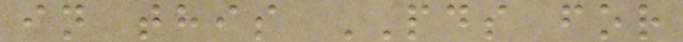in this PDS for
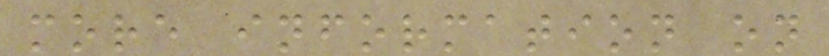more information on
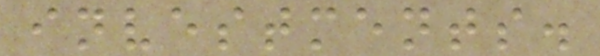investments.
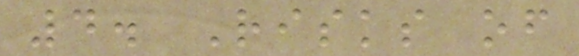4. Risks of
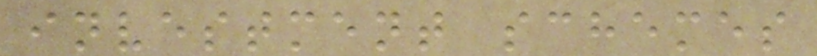investment schemes
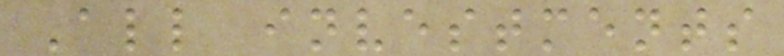All investments
